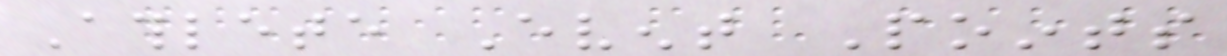Athlete Event Points
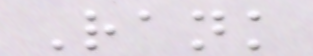Rank
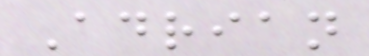Adrian
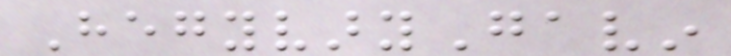HegyvaryGavin
